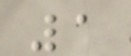1
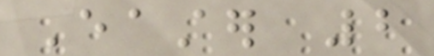Easter 2
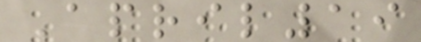April19
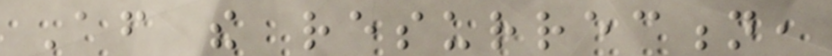After the resurrection,
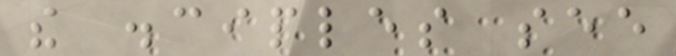the disciples see
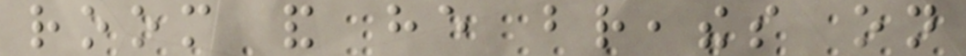room and he breathes on
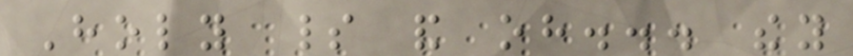Holy spirit and oh... they
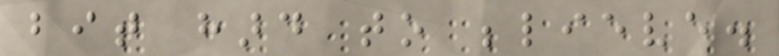bit hard to believe.
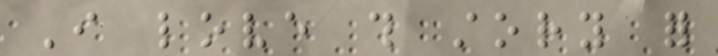I love this story for
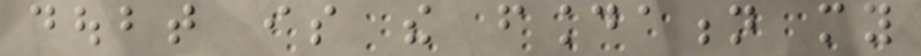doubt is the foundation my
